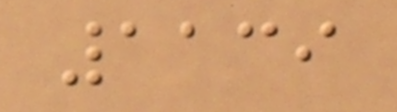1139
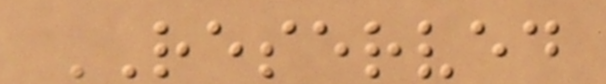RESERVED
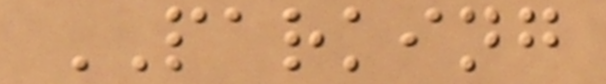PARKING
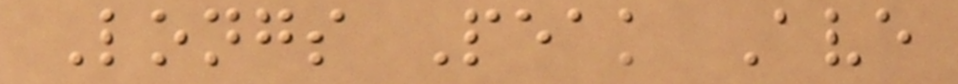Longs Peak Ave
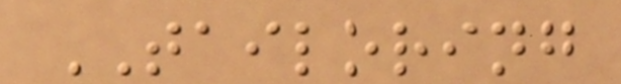TAILORING
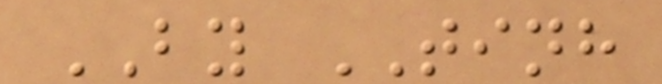BY TINH
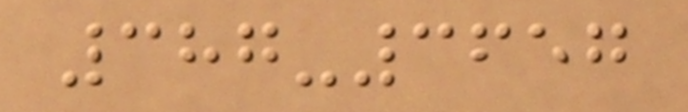387-3657
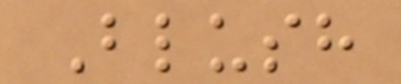Blush
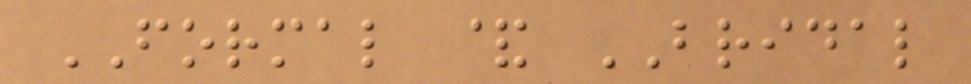FORMAL & BRIDAL
